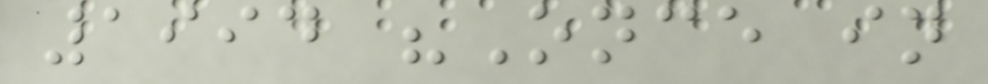1994 "Once in
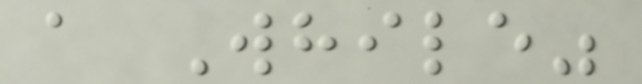a While"
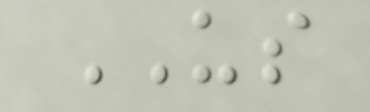US
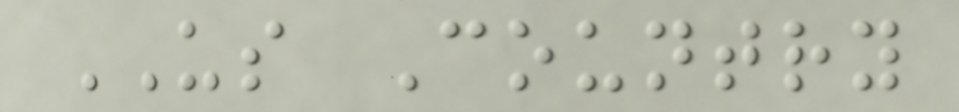US Country
